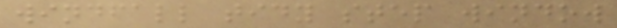windfall tidy step window
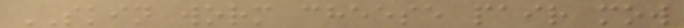SKIN worm cheese pair mow
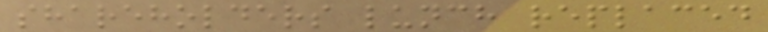shareholders lunch replaced
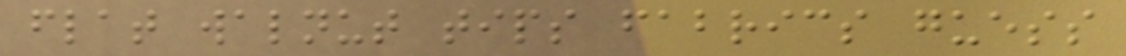flat walnut tips fabrics guess
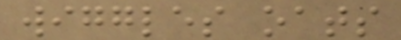wiggles oats
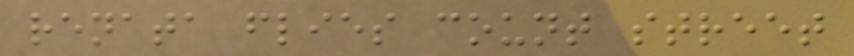renata flies count street
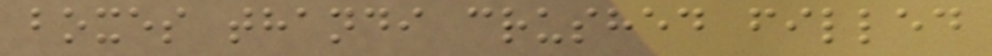boxes thandi crushed filled
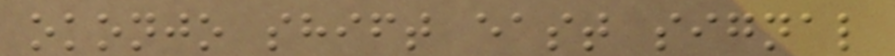okonjo shift east signal
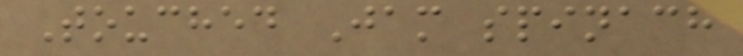Touched Jam spinach
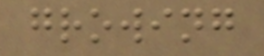growing
